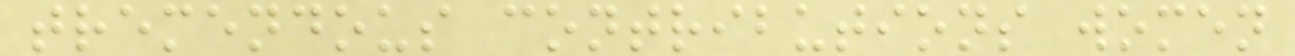tremendous contributions women
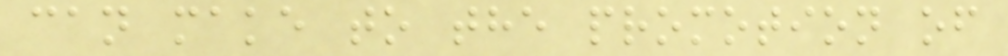can make to the promotion of
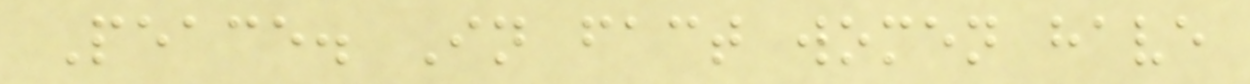Peace. In fact women have
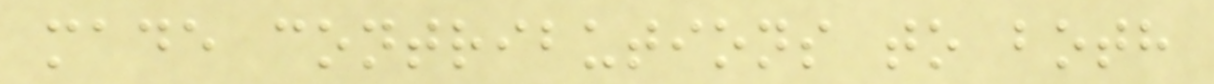made contributions to both
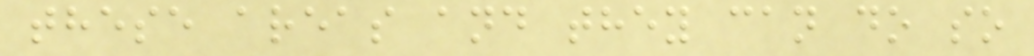these areas and they can do so
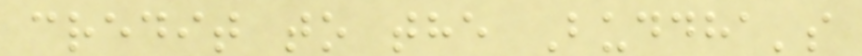credit to the Buddha's
